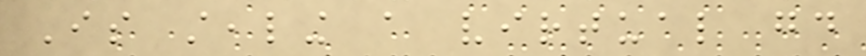Is stealing a virtual good
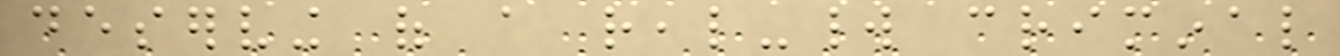deserving of a real-world criminal
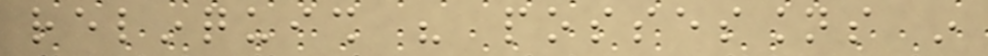relinquish his possessions in
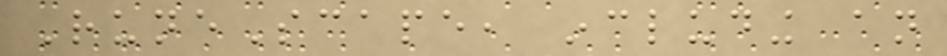RuneScape, including an
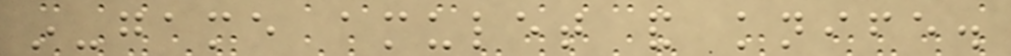in-game amulet and knife.
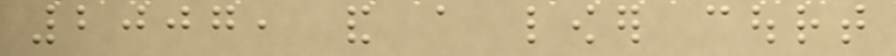2007, and a lower court
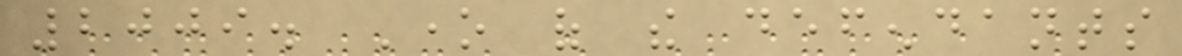2009. One of the defendants
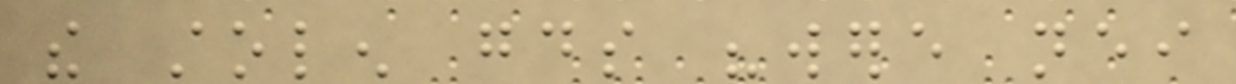the stolen goods "were neither
